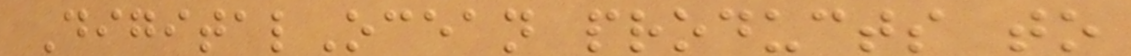DigitalOcean products to
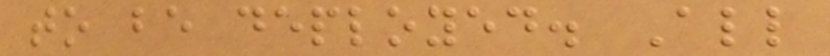to be deployed. All
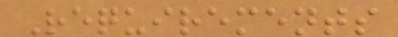Requirements
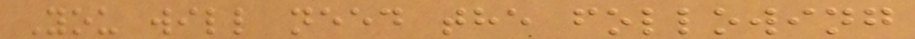You will need the following
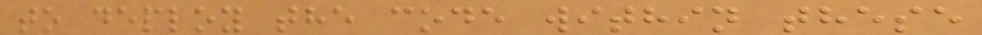to deploy the code within these
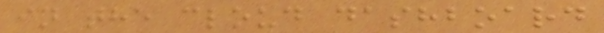in the cloud dashboard
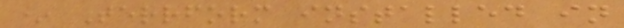* Terrform installed in
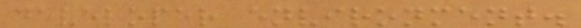developer environment.
